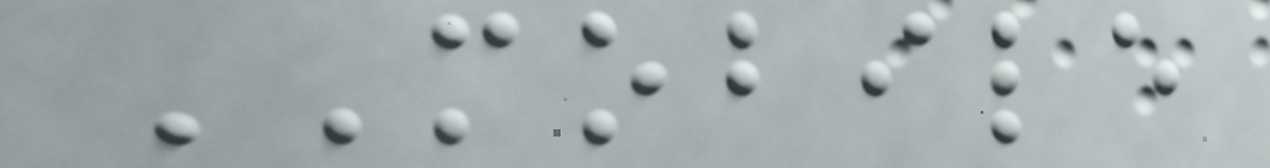MOBILE
